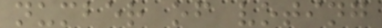number of voting
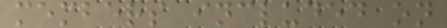members included on
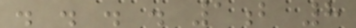. . . . 1b 8
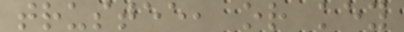trustee, or key
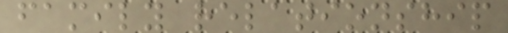family relationship
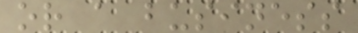or a business
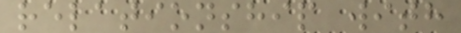relationship with
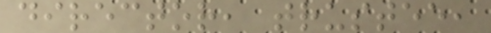director, trustee,
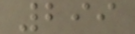299
